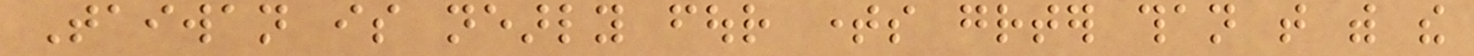Taiwan is nearly four times greater than that with the
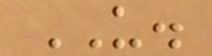US.
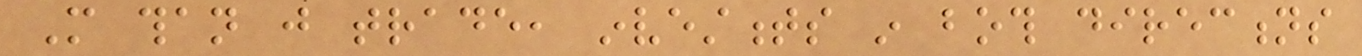More than just trade, investments in both directions
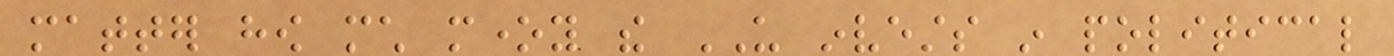matter how much money the US invests in political
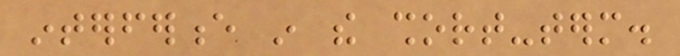interference in the short-term.
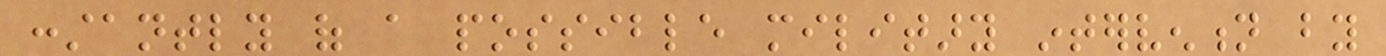constantly of a possible military intervention by
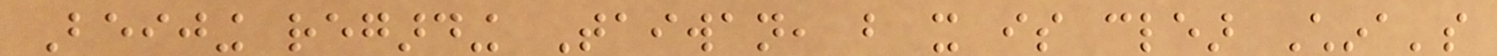Beijing regarding Taiwan, but it is clear China's
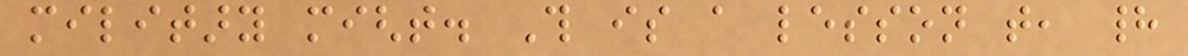military might. This is a lesson that, had
